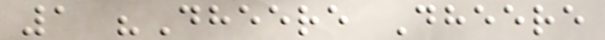1 "Dheere Dheere
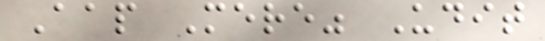Aap Mere" Udit
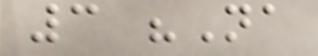3 "Na
